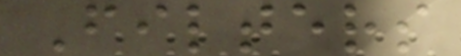Filters
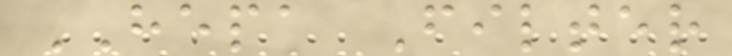HEPA Filter
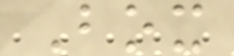Box
